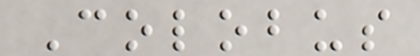Colobus
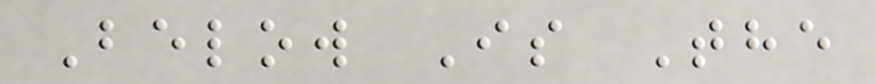Below Is The
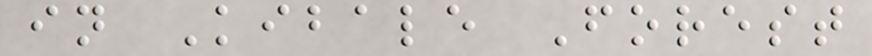in Kibale Forest
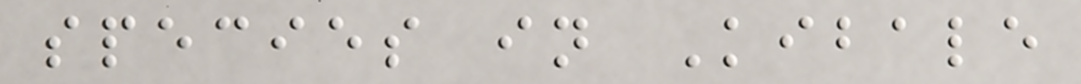species in Kibale
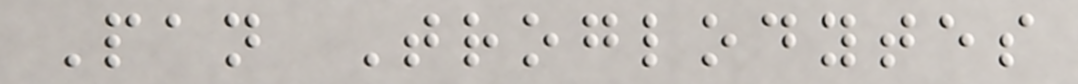Pan Troglodytes
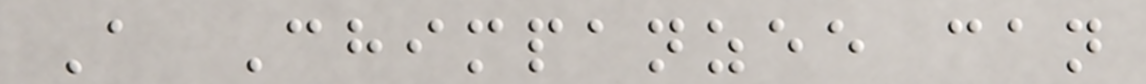A Chimpanzee can
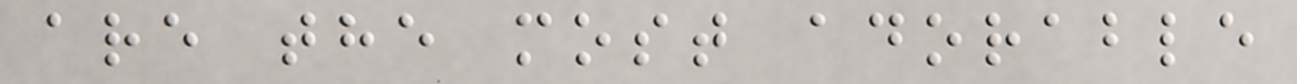are the most adorable
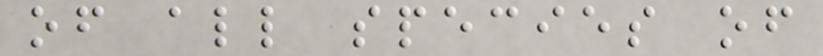of all species of
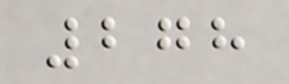278
